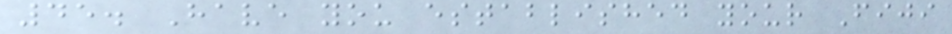45. Have you established your Fiji
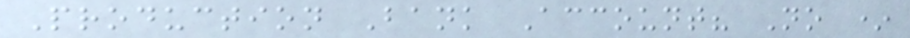Production Bank Account? No *
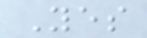Yes
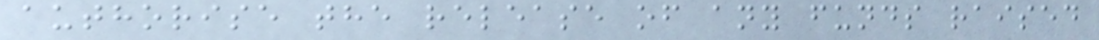authorise the release of any funds raised
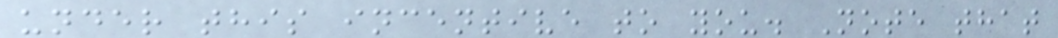under this incentive to you. Note that
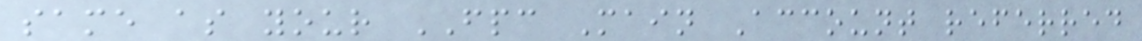same as your FPC Main Account referred
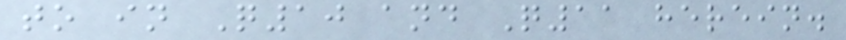to in Q10 and Q11 herein.
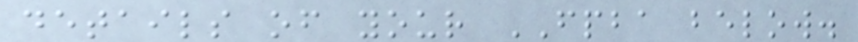details of your FPBA below.
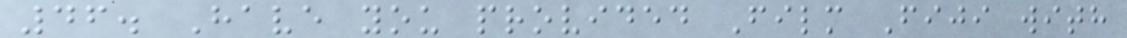46. Have you provided Film Fiji with
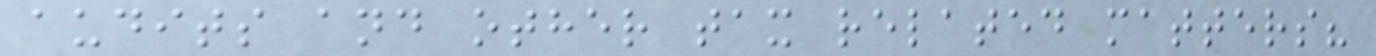audits and other tax related matters?
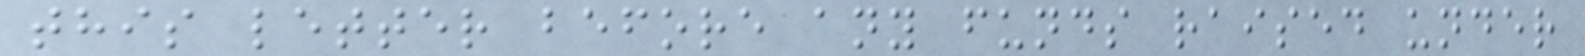this letter before any funds raised under
